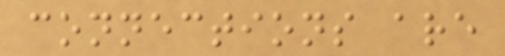connections are
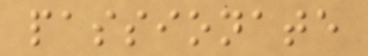passionate
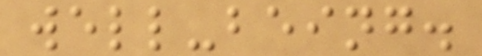well-being.
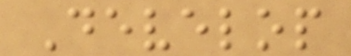Develop
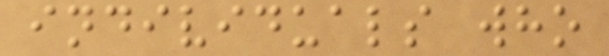individuals who
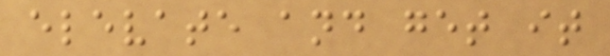elevate and get it
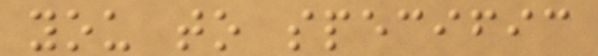you to specific
